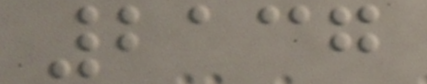2137
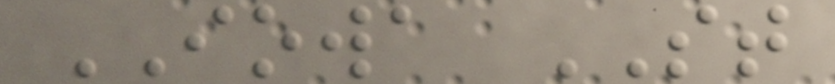IOWA ST
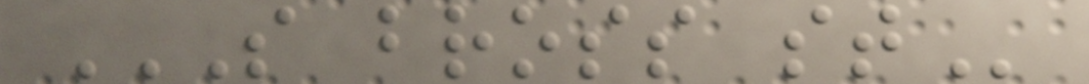S BROSS ST
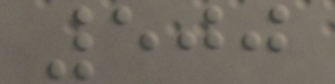500
